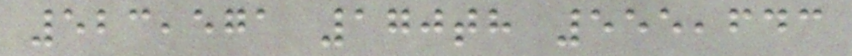523,571 170th 555,643
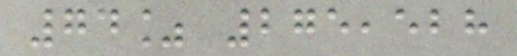74% 275,528
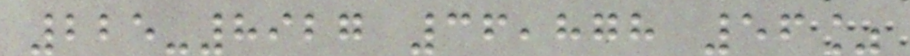225-8927 36,878 56%
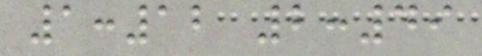1:12 2:49
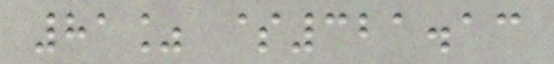81% $321.13
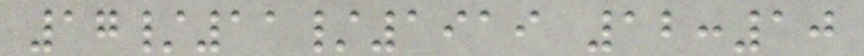17/11/1919 12:10
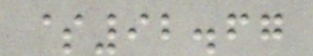$92.67
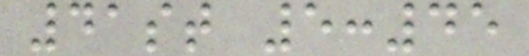41st 5:45
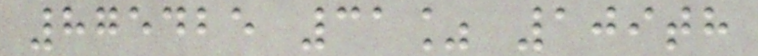875425 31% 109th
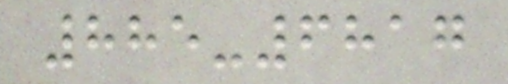885-6817
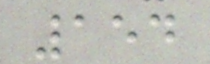154
